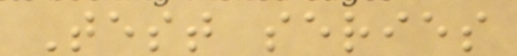Test series
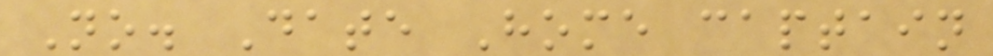No. Date Home captain
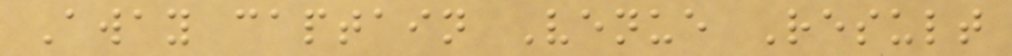Away captain Venue Result
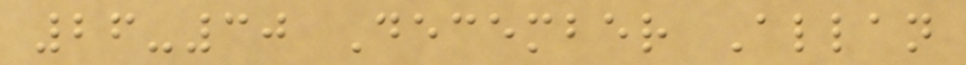26-30 December Allan
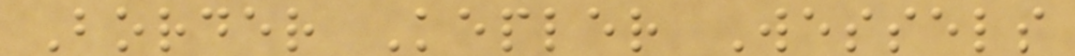Border Kepler Wessels
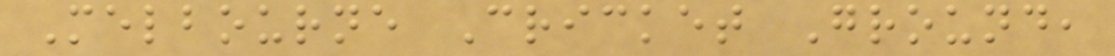Melbourne Cricket Ground,
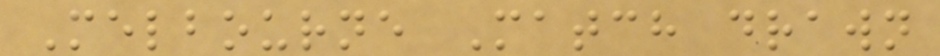Melbourne Match drawn
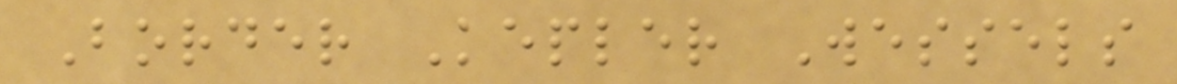Border Kepler Wessels
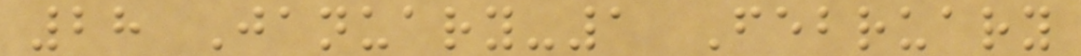28 January-1 February
